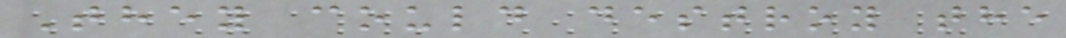They could destroy the
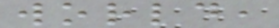world,
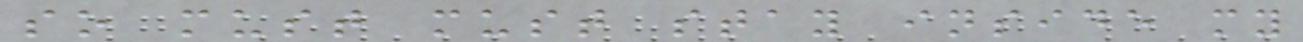so must must stay inside my
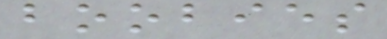boobies
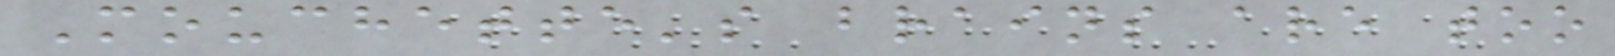Mouchette's brains are too
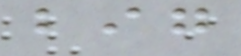big
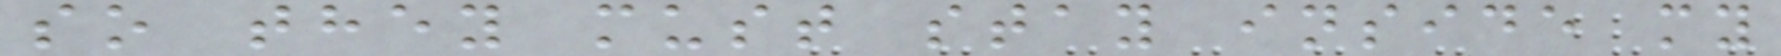so they must stay inside my
